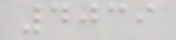4039
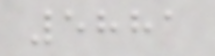5881
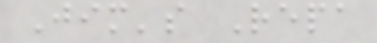Jim's Repa
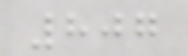807
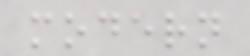modern
